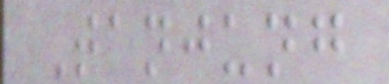Tanjung
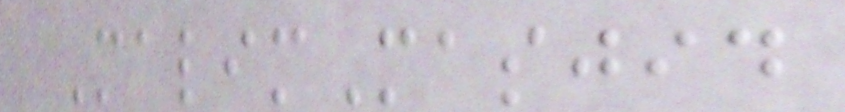MalimMasjid
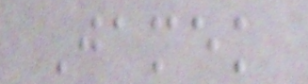Jamek
